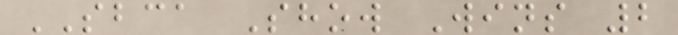SBCA Show Wins 2
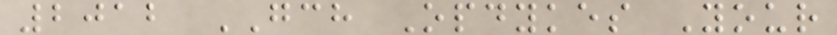2012 GCH Opdykes Your
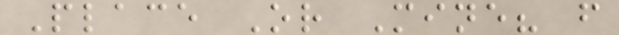Place Or Mine? f
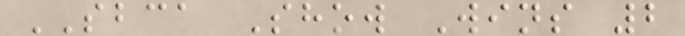SBCA Show Wins 2
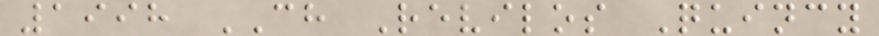1998 CH Revilos Quincy
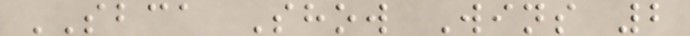SBCA Show Wins 2
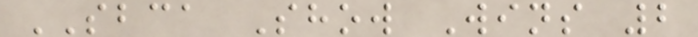SBCA Show Wins 2
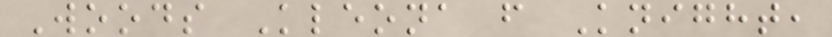Woods Kleona f Knight,
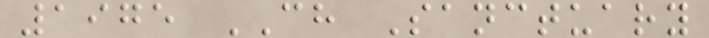1975 CH Sanctuary
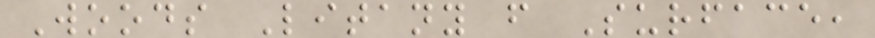Woods Litany f Surface,
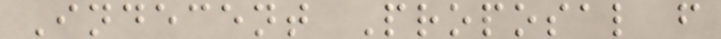Indecent Proposal f
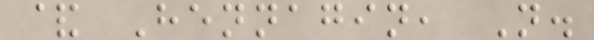& Hennagin, N.
